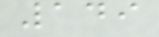149
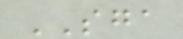SGA
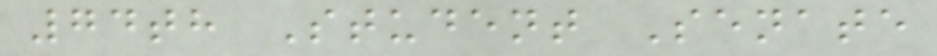74th Student Senate
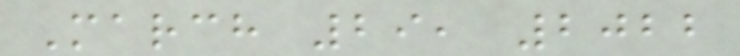March 29, 2022
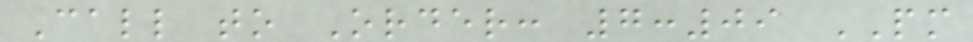Call to Order: 7:09 PM
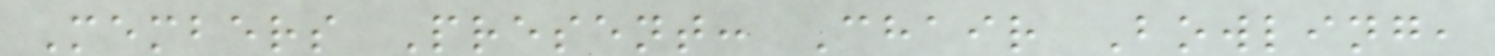Members Present: Chair Bowling,
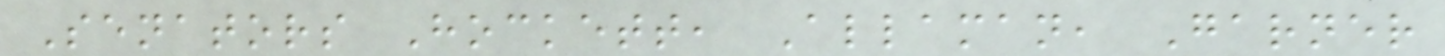Senators Hockett, Allaman, Garner
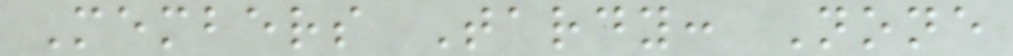Members Tardy: None
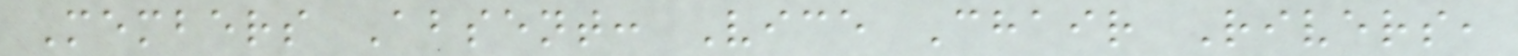Members Absent: Vice Chair Rivers,
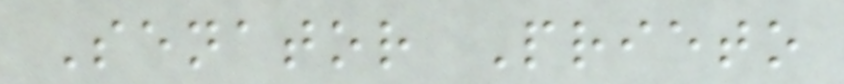Senator Prieto
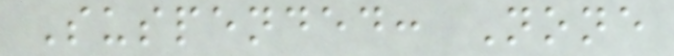Suspended: None
